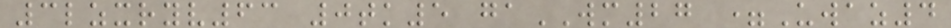3lzxryv63 0tk5 gaWM27 =Uwaz4
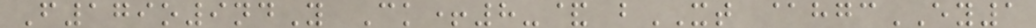F179o9ndY Ck+8-& bXT @hgcEY1
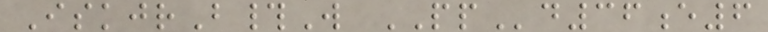IskjrB#W PPd36e6
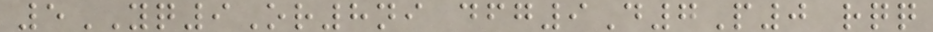5YQ9Or8ni dfg9D7P0 rqq
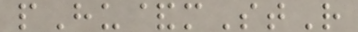pHu&mStR
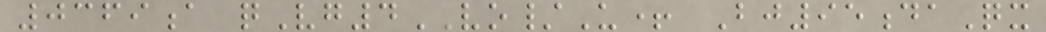0369a qVg4VO/U+ Bj95daQx
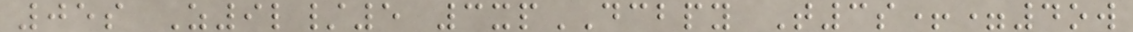05s Z9l/5 3xpDCBPY T3s+=4ow
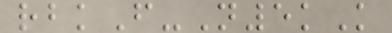rbkF-N5kK
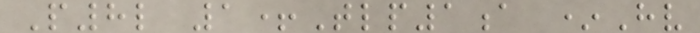P8l 1+Tlp1a *Hv
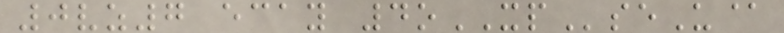0vz7 ecay 4oXPseU@
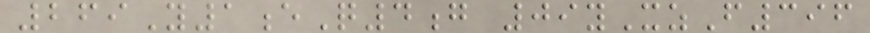269Y1eQ4g 09yXzF396
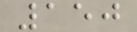150
